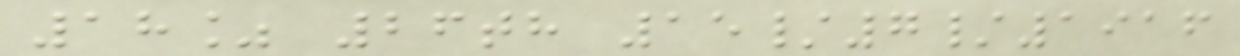18% 26th 15/7/1916
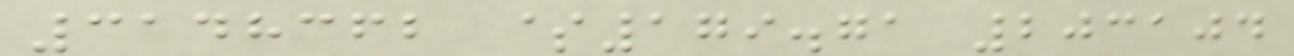3148362 $179.71 203104
